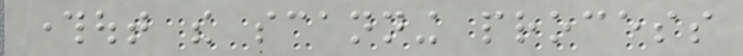throughout the scanning process
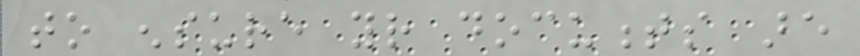to ensure your documents are
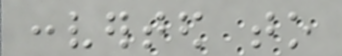converted to
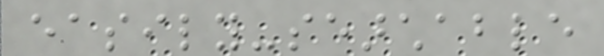easily-searchable
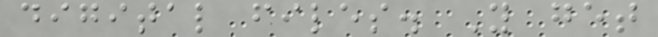digital files. You get
